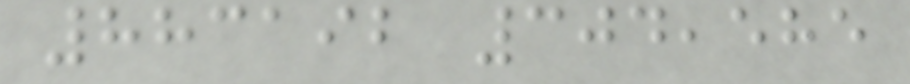883192 304,585
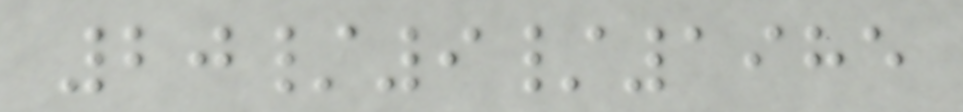20/9/1985
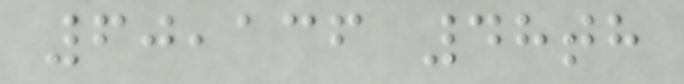60,136 48th
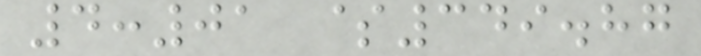4:01 $349.87
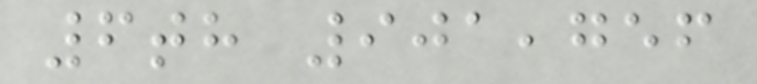6th 901,756
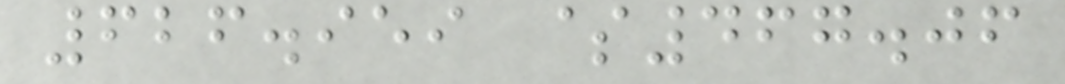626.959 $467.06
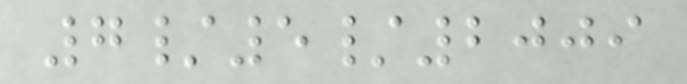7/5/2009
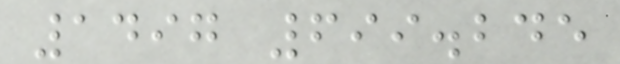1497 699.245
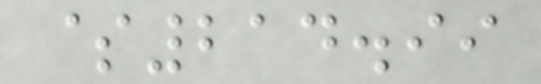$214.99
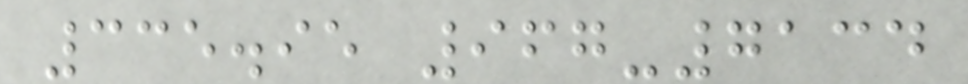335.95 967-7134
